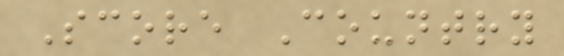Score Country
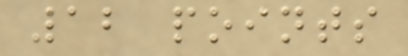12 points
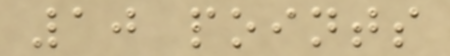10 points
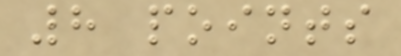8 points
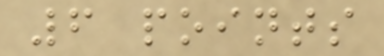6 points
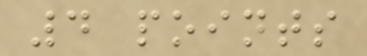4 points
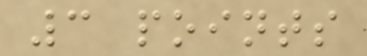3 points
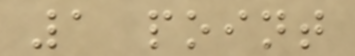1 point
